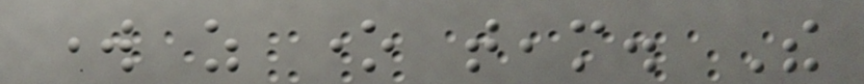work as one team. The
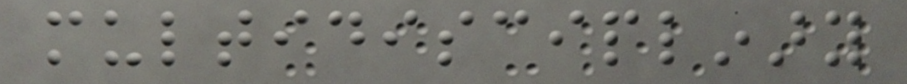multidisciplinary
